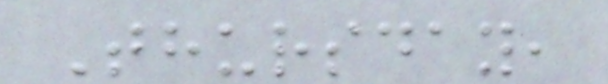Thursday,
